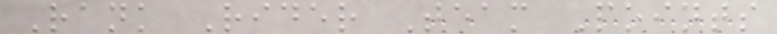Rank Rider Team Points
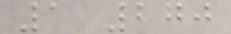1 270
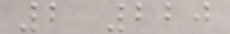2 220
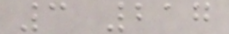3 217
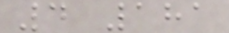4 181
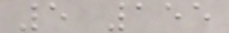5 155
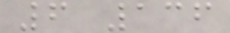6 136
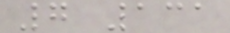7 131
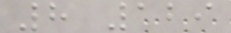8 129
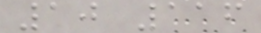10 116
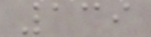139
